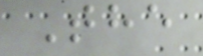The
